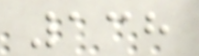138
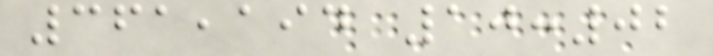361,194 10:02
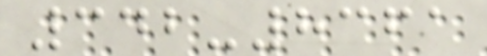342-8361
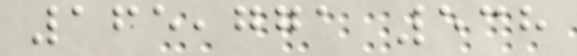165,771 538
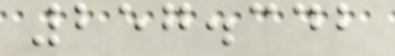257.342
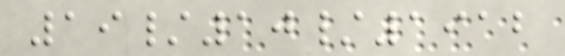19/10/1912
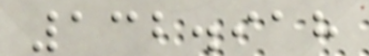132.918
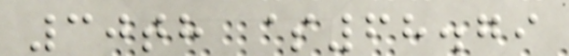30th $68.79
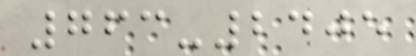763-2405
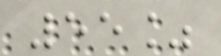55%
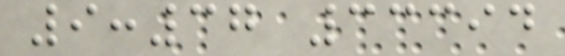9:37 33394
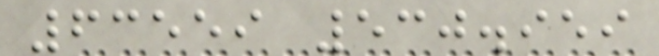63559 530.959
